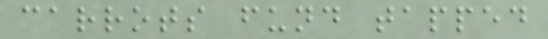carrots fund tapped
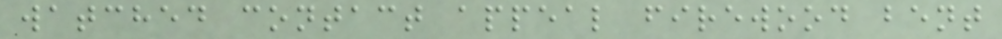watched contact appeal firewood bent
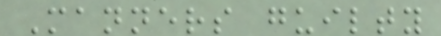Manners guilty
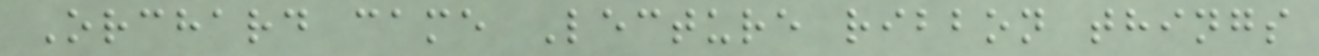Orchard came Lecture ribbon things
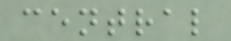central
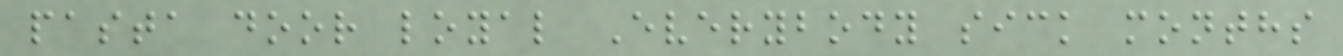pasta door loyal Everybody sick months
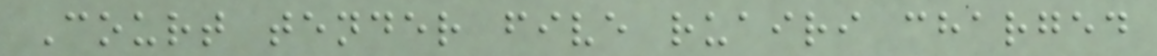Court tender five ruairi charged
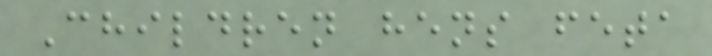Children hens feta
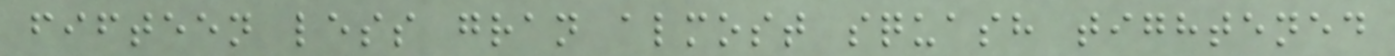fifteen less gran almost squash tightened
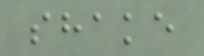shake
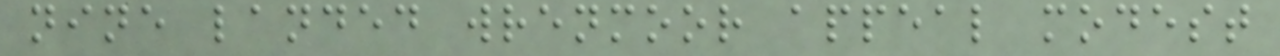nine landed wrenmoor appeal modest
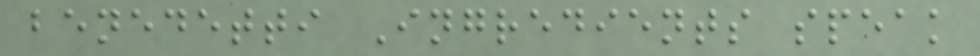benedetti Ingredients speak
